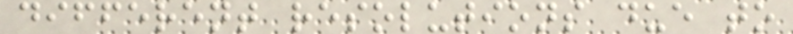different resolutions due to
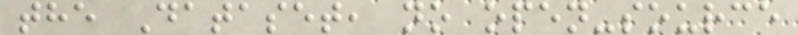the Dataset, no open-source
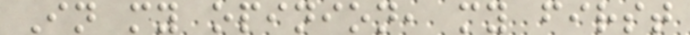In my opinion, my first
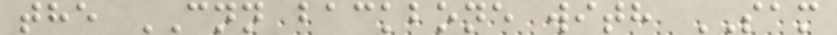the CNN backbone with SAM
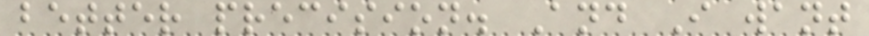better precision. And I want
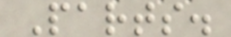Parts.
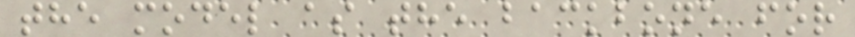the model as the backbone for
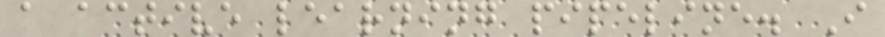a active learning pipeline. I
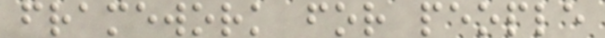framework for people
